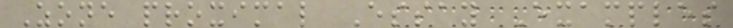Zone proximal Essay Examples
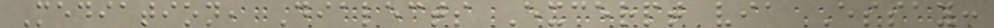Mediation, Dialects Excerpt via Essay:
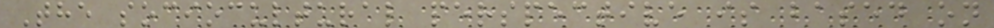The sociocultural perspective is based on
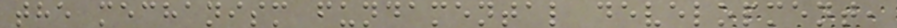the mechanism fundamental development,
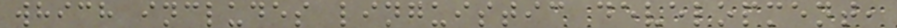which includes linguistic development,
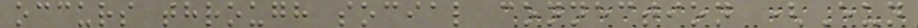occurs through social connection (Eun
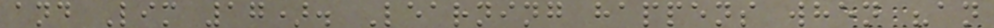and Lim 17). Learning happens when "an
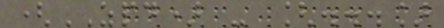(ZPD) - [...]
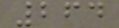264
